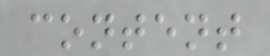content
